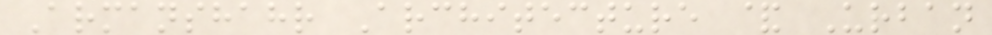Armanshahr Architecture & Urban
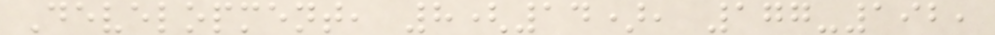Development, 8(14), 177-192,
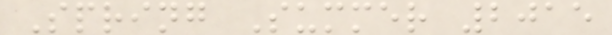Spring Summer 2015
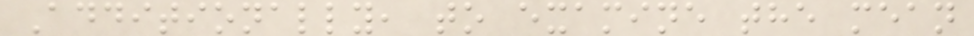Additionally, to examine the mean
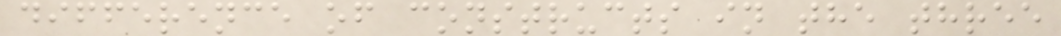difference of constructs in the three
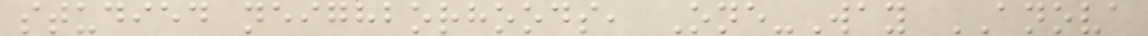studied neighborhoods, One-Way ANOVA
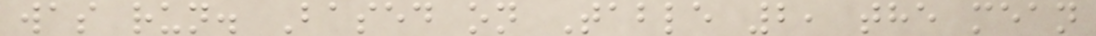was run. Based on Table 2, the mean
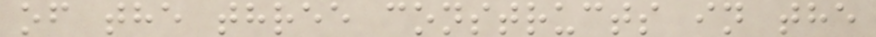of the three constructs in the
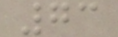73
